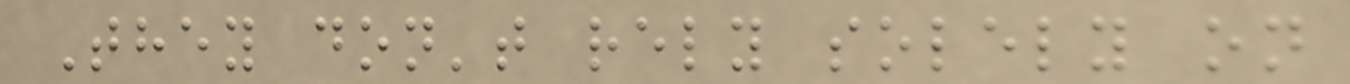They don't rely solely on
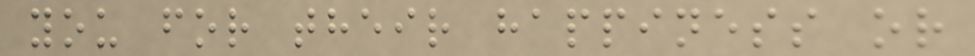you for their happiness or
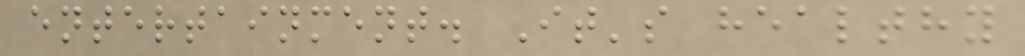entertainment. It's healthy
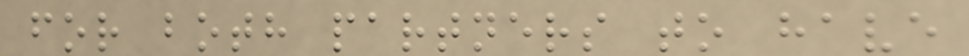for both partners to have
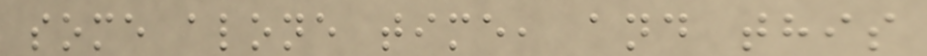some alone time, and this
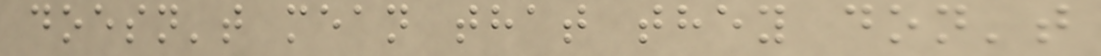doesn't mean that they don't
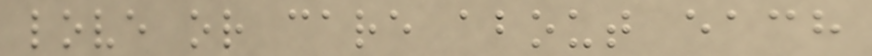love or care about each
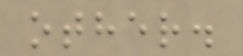other.
